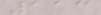113
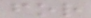for
